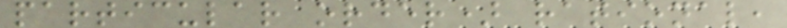particular order) rational,
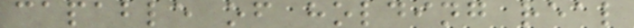capable of holding real
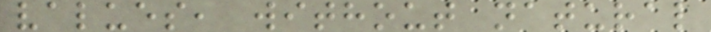values, without natural
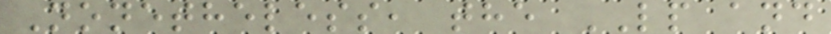Nonetheless, the LP and
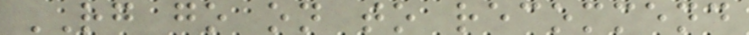RG go on to recommend
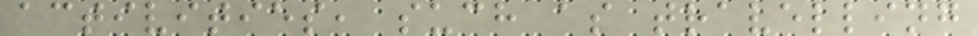activities, such as travelling
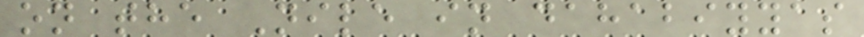on the Nile in dahabiyyas
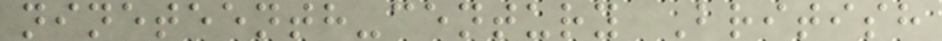nineteenth-century British
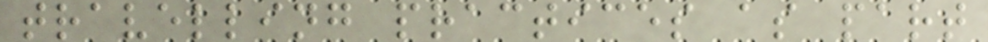travelling practices as part
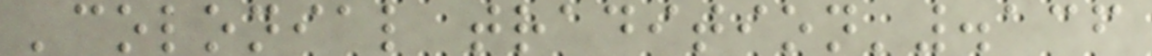'colonial tradition'.136
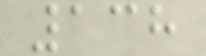138
